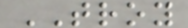TROY
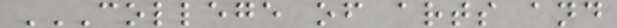COLLEGE OF ARTS AND
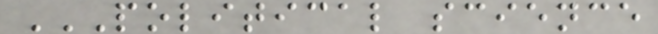POLITICAL SCIENCE
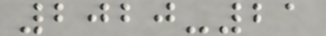2020-21
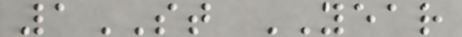1ST YEAR
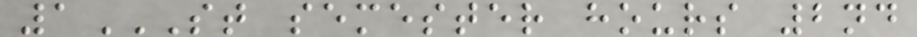1ST SEMESTER HOURS 2ND
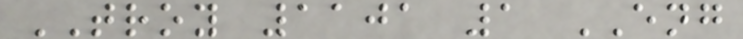TROY 1101 1 ENG
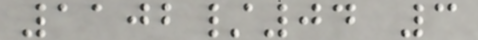1102/04 3
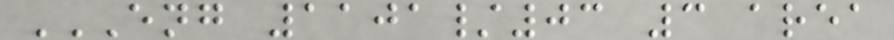ENG 1101/03 3 AREA
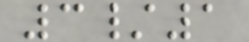3/1
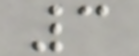3
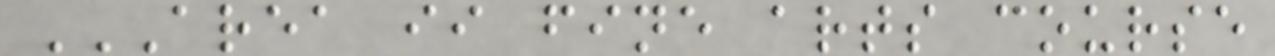AREA II FINE ARTS COURSE
